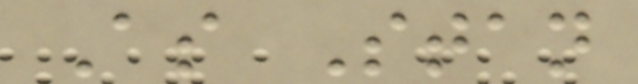As Stan
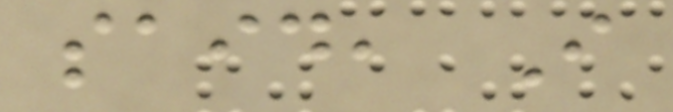said, I
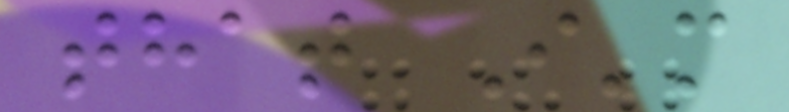that I'm
